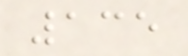135
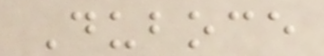Duboce
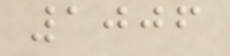1006
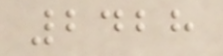2428
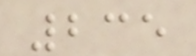235
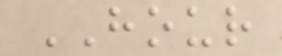HOUR
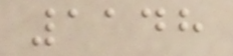1148
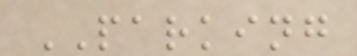PARKING
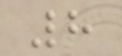8
